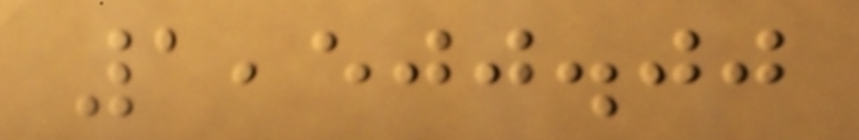1,500.00
